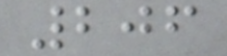206
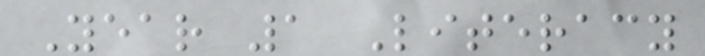Year 1 Literacy
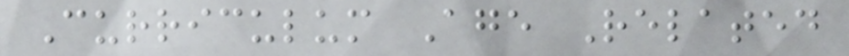Curriculum Age Related
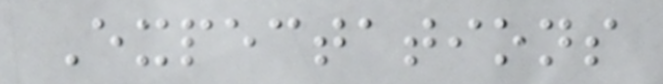Expectations
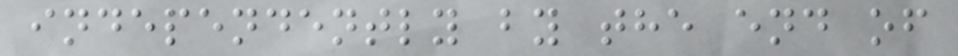independently by the end of
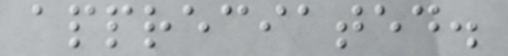appreciated.
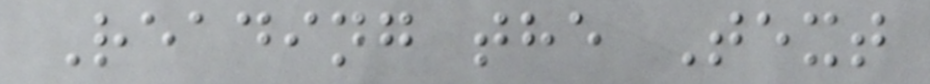Reading the Text
